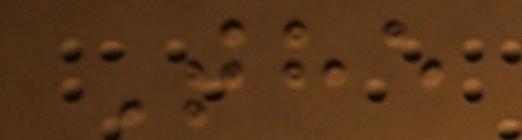The
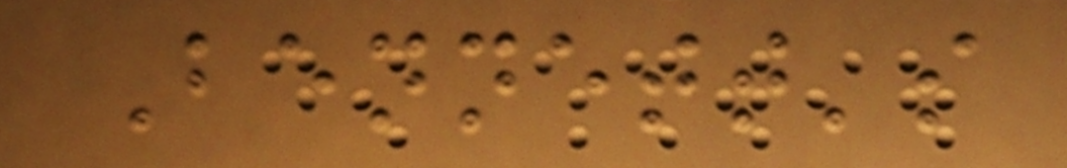Bennett's
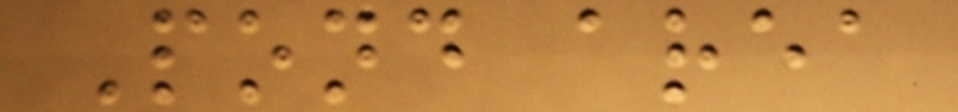Pond area
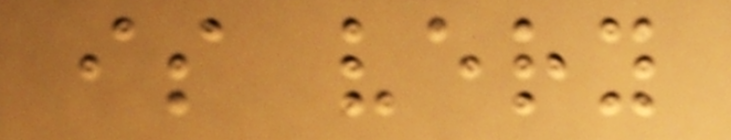is very
